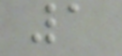1
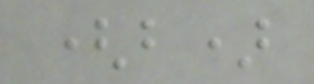(b)
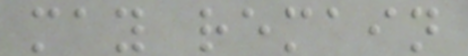may remain
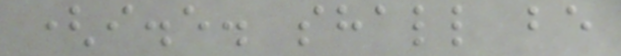(i.e. shall be
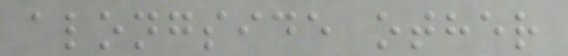alongside other
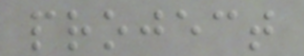project
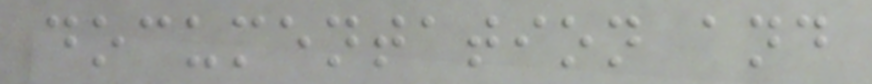documentation and
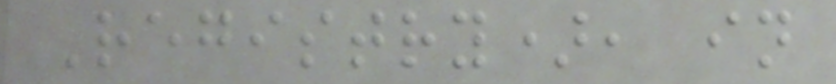Registry), in
